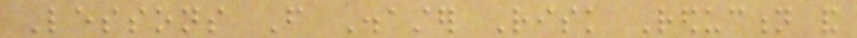Lessons From Disaster Risk Reduction and
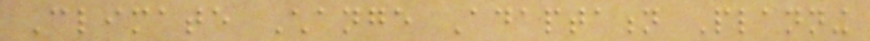Climate Change Adaptation Planning
